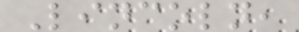Lincoln,
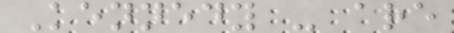Kennedy - are
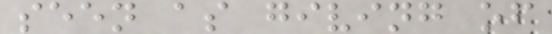seen as giving of
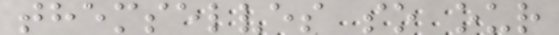themselves so our
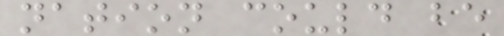nation could be
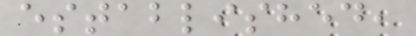established,
